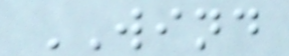WIND
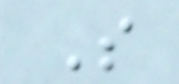S
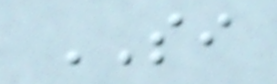SI
